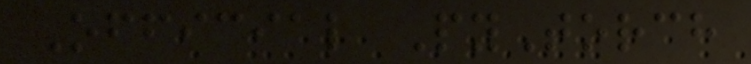Official PyTorch
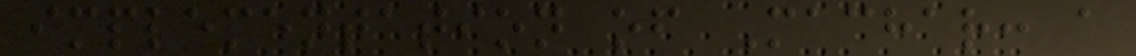implementation of Machar: a
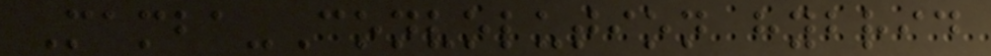Mamba-Convolution hybrid
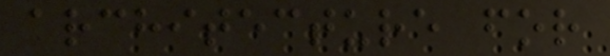architecture for
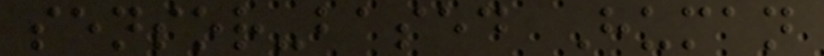sensor-based Human
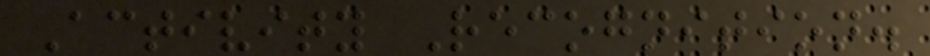Activity Recognition.
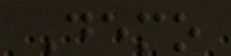Demo
